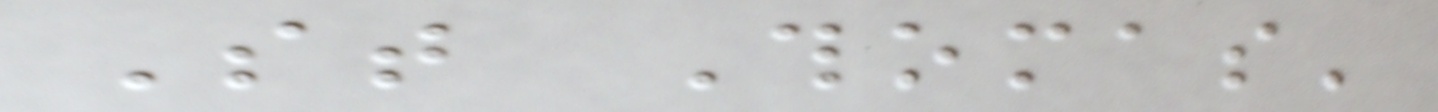St Thomas'
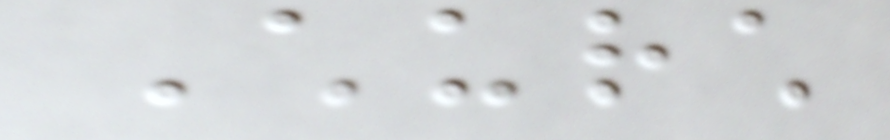Church
